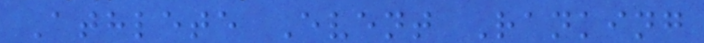Athlete Event Ranking
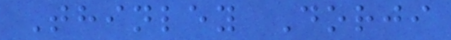Thinley Dorji
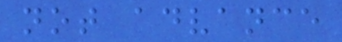not advance
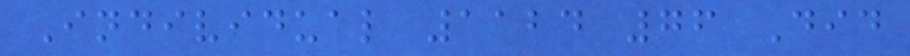Individual 1124 76 Did
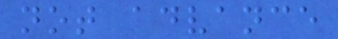not advance
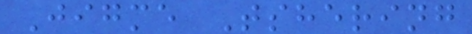Jigme Tshering
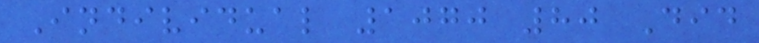Individual 1070 80 Did
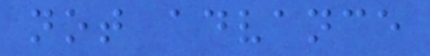not advance
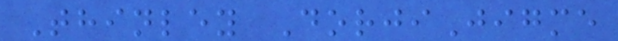Thinley DorjiJigme
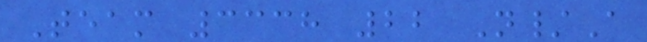Team 3338 22 N/A
